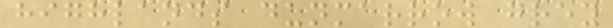highlands dunmarrow grey
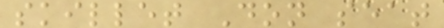skillet Don seat
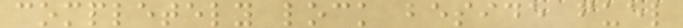completely lock beside fuel
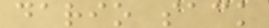dario sack
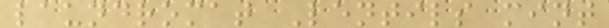laundromat Lentils mint
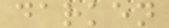darken
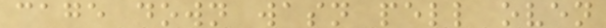cage down wasn pell oven
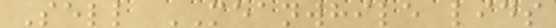Sell MEANWHILE lids
